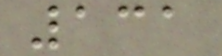131
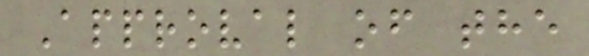Approval of the
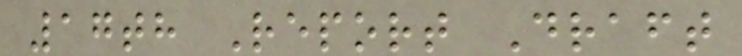17th Report Draft
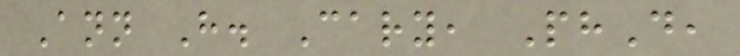Ann H. Cary, PhD,
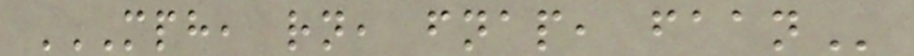MPH, RN, FNAP, FAAN
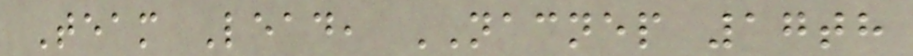Team Lead, NACNEP 17th
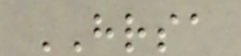HRSA
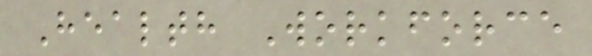Health Workforce
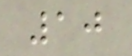10
